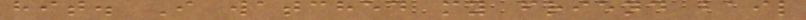hit. I watched my friend bail
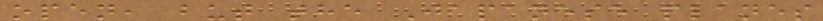open, but the Japanese planes
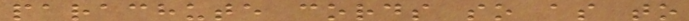parachute cords so as to
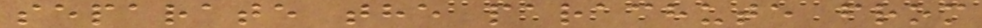separate the parachute from
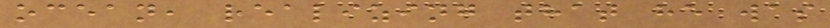ocean, realizing that he was
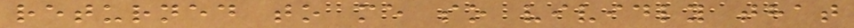returned to me so vividly that
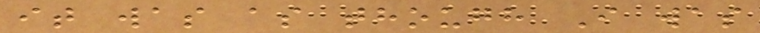it was as though I was
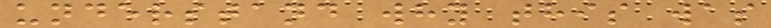understand why this was
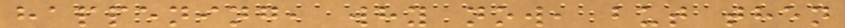happening, why now, but then
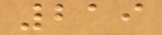219
